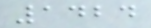1424
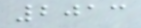2013
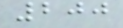200
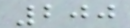200
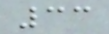33
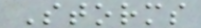Storms
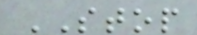STOP
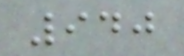940
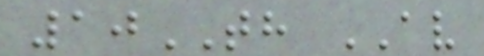10TH AV
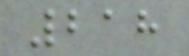218
